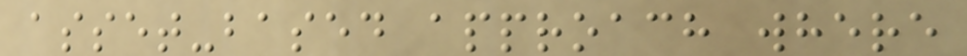asset-based approach where
